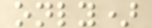only)
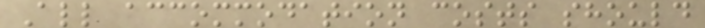All accommodation costs should
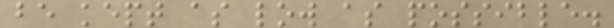be kept as low as possible.
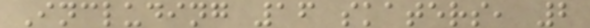Including 16 skaters, 2
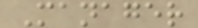Manager
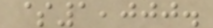$1,000.
